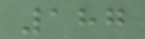187
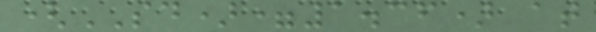(SD)=1.36) at
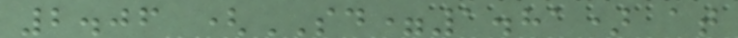2.06 (SD=1.81) at
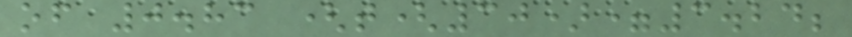of 0.83 (t(30)=3.24;
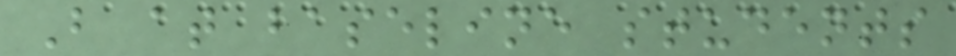B at baseline students
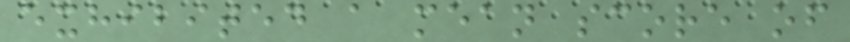exhibited a mean score of
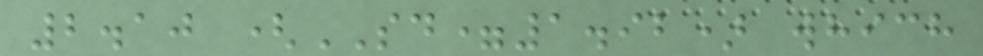2.10 (SD=1.92) which
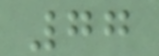77
